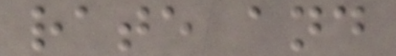rate and
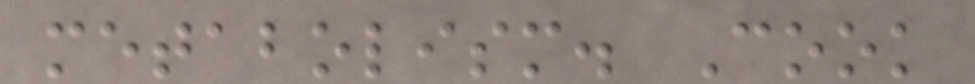metabolism. Cook
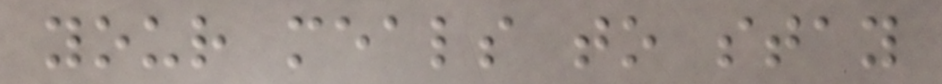your meals to stay
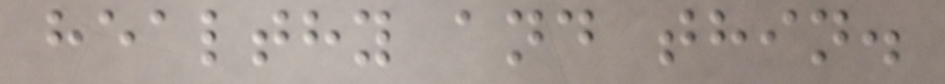healthy and thin.
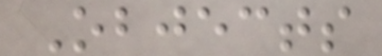Objects
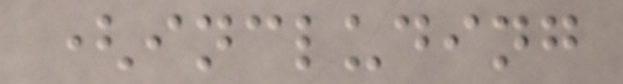(including
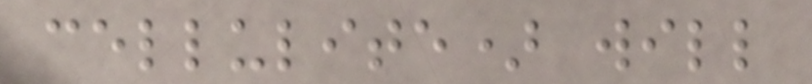cellulite) will
